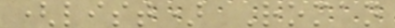(list) Roman
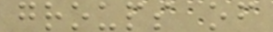groups of
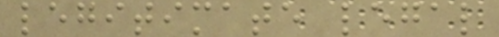legitimate legal
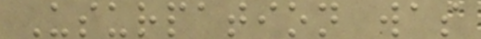Usurpation was
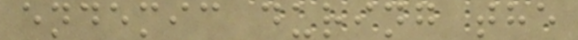endemic during the
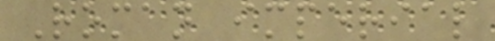Roman imperial
